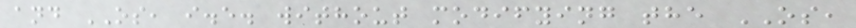and OS, i.e. without modifying the OS,
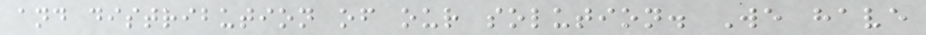and distribution of our solution. We have
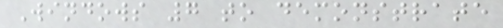Windows 7 to demonstrate
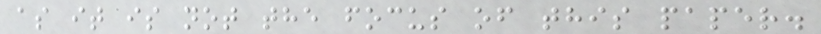as it is not the focus of this paper.
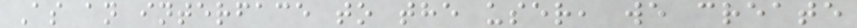As an interface to the user, we create
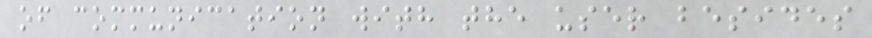of communication with the user besides
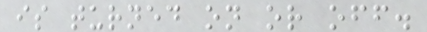is turned on or off.
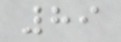89
